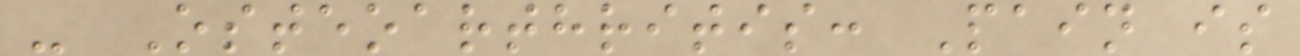- Osteoarthritis: Pain is
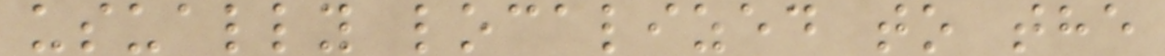usually localized to the
